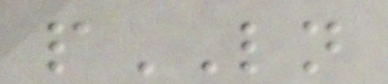pLN
